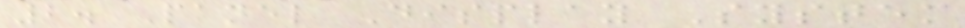2. Panel Display System
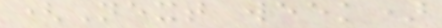(Next week)
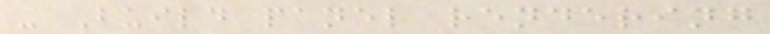- Build panel rendering
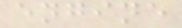engine
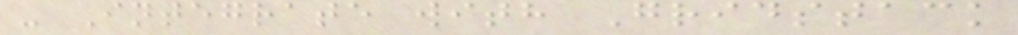- Integrate with Gridstack
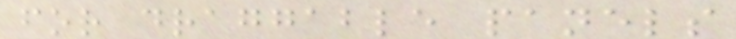for draggable panels
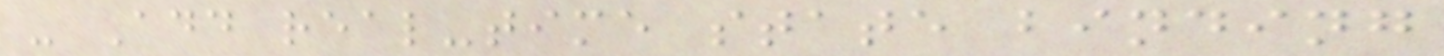- Add real-time state binding
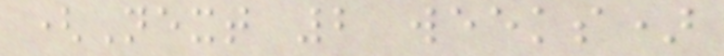(Next 2 weeks)
